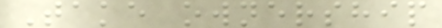Take ownership
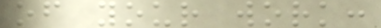of your work:
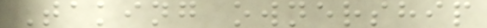Taking ownership
